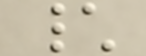\
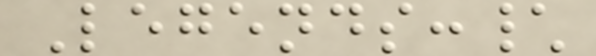Legends:\
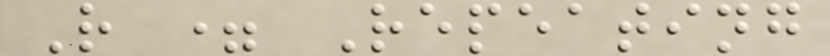R = Repeating
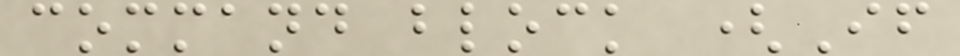command block (If
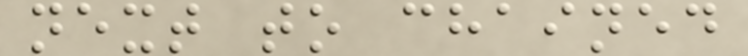next to chained
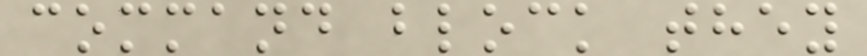command block they
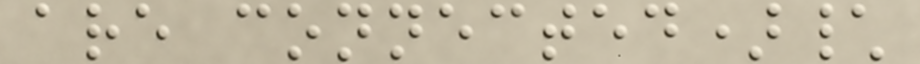are connected)\
